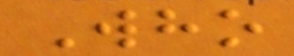Who
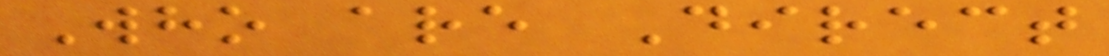Who are Direct
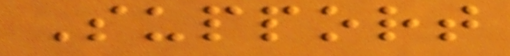Support
